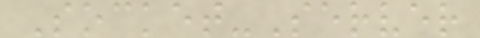Socket-Server
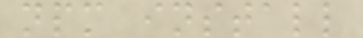npm install
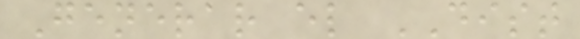Generar el DIST
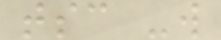tsc -w
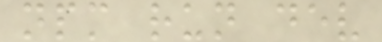npm run dev
